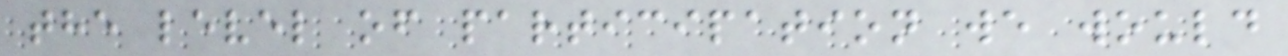the level of participation we would
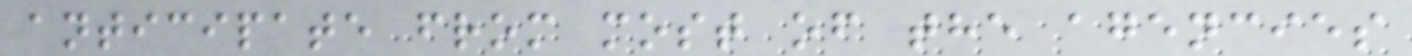anticipate from most of the agencies
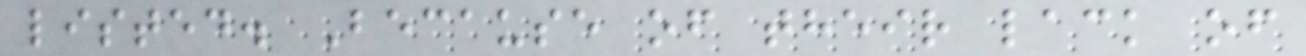listed. Because of their lack of
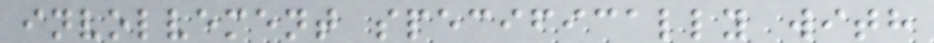involvement specifically with
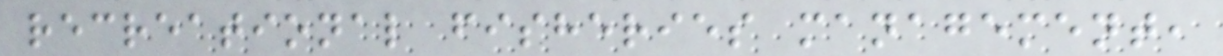recreational fisheries management,
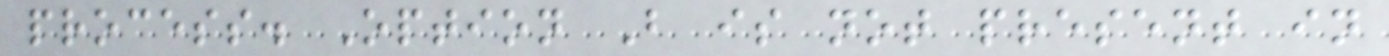process. Option B is not present in
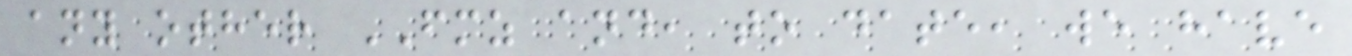any other FMZ and, to date, we have
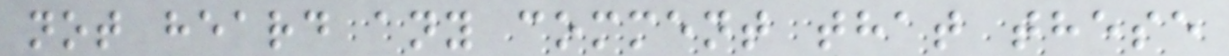not heard any comment that these
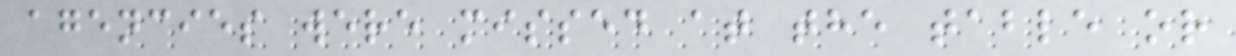agencies were missed at the table or
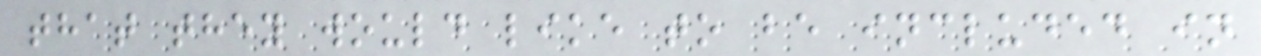that they would like to be included in
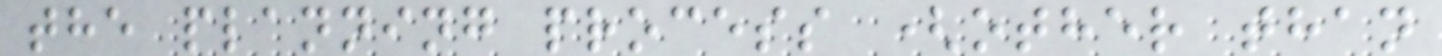the planning process (other than
